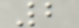2
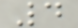4
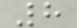8
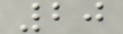20
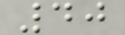40
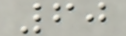60
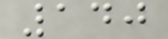140
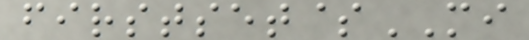firstset$MI
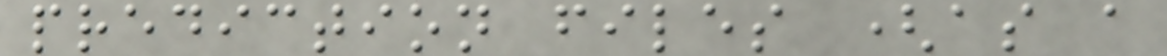prediction files (as a
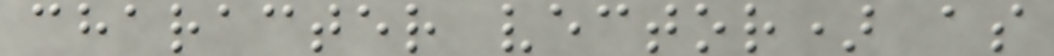character vector) as
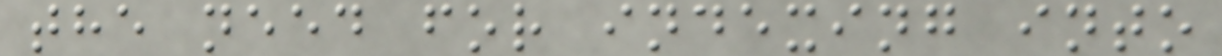the need for indexing into
